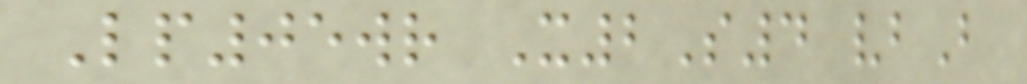Lp05wr X2S4 vbB
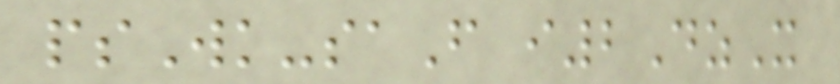psWk-saF i2DzX
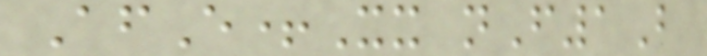AfE+Xx nF1B
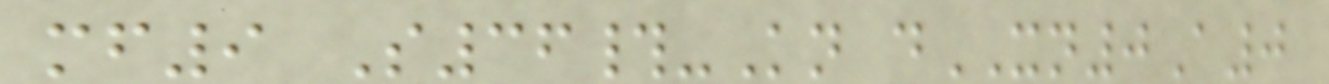mf9 S36#-Kn dXN0A0
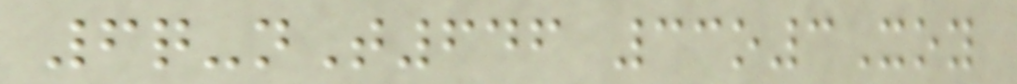6q-nT646 33o3Xoy
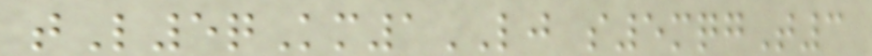tL5qKm1LJ s5mqgT3
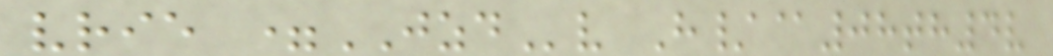vrie =JZDv H/@08th4v
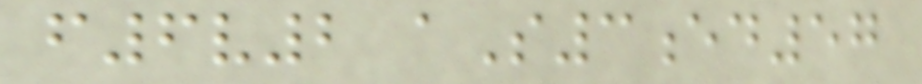f6v2 aS3ed57
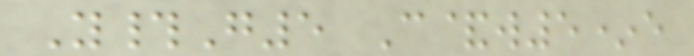Y#G5 C&w5*e
